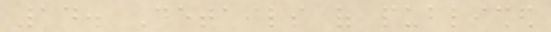14. Details of published
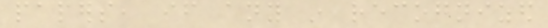papers, if any in recognized
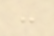:
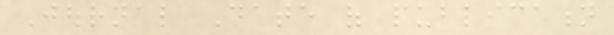Journal Date of publication
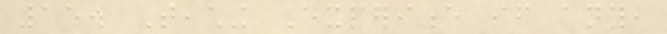15. Teaching Experience if any,
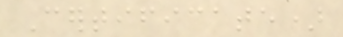Certificate)
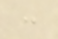:
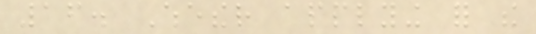16. Whether applying for the
